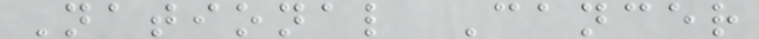National Cancer
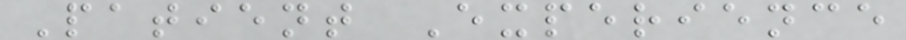Patient Experience
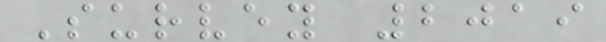Survey 2019
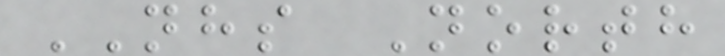NHS North
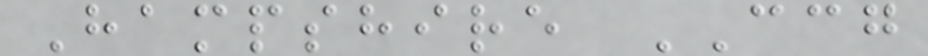Hampshire CCG
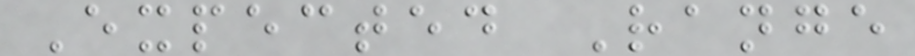Expected Range
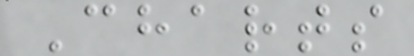Charts
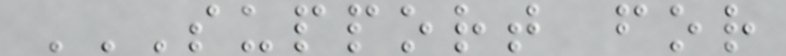SUPPORT FOR
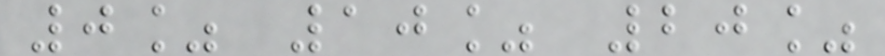0% 10% 20%
